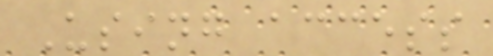Using access
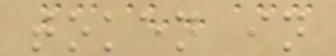token in
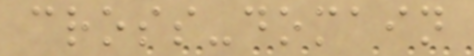cross-domain
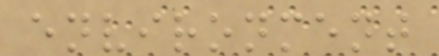environment
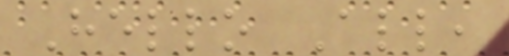Hello All,
